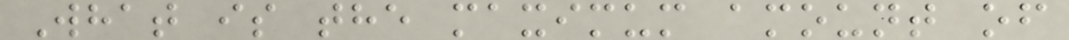What is the maximum amount of
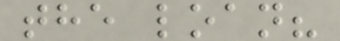the loan?
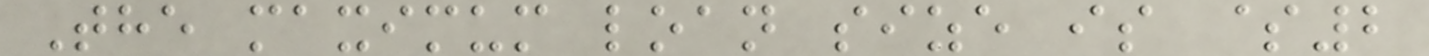The maximum loan size is $2
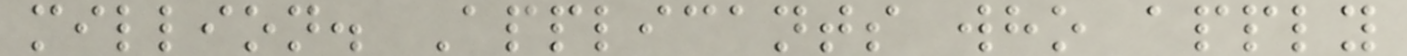million. Applicants who apply
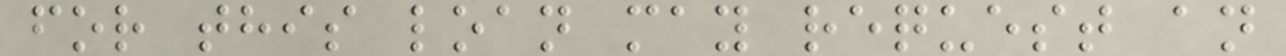for this loan may request an
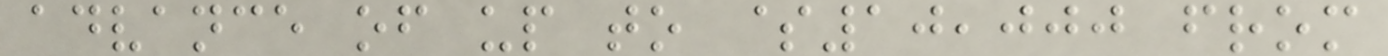advance of up to $10,000 from
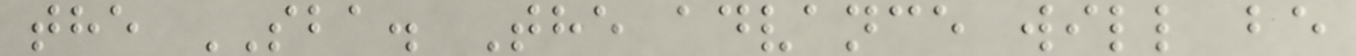the SBA. The advance will be
